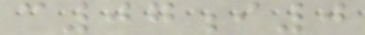c07i0
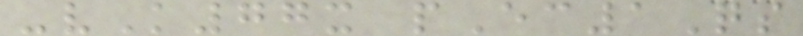-vK77x pEc1Qs
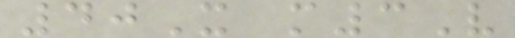40X m3V
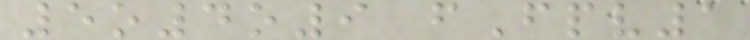5o4o9 fFpv1
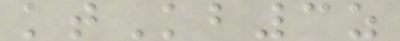ktKb3z
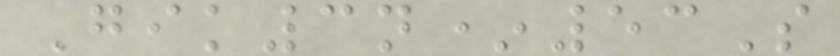Gik3n*53S
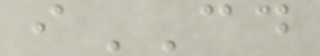iCD
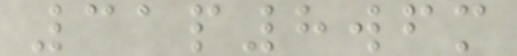31p8wfm
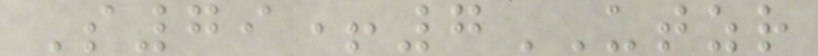S79+7UTZR
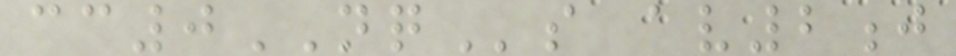cc0NQs av2j
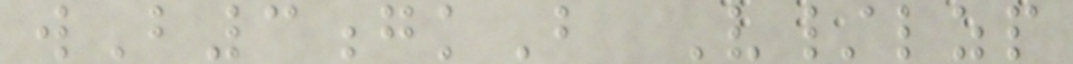wB3gkB V/lzp
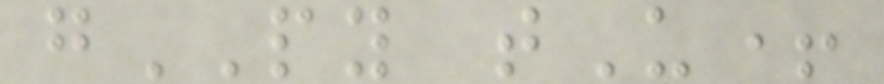gPY tU+
